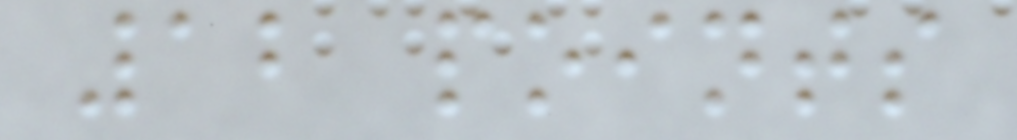12 points
